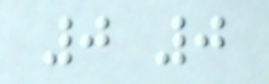0 0
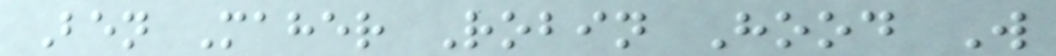Ben Maher Robin Hood W
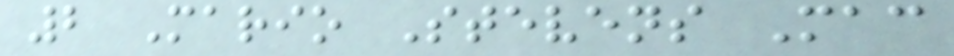2 Mario Stevens Mac
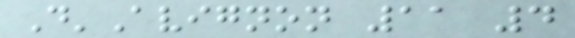D'Avignon 11 4
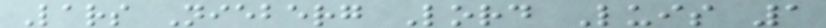Lars Nieberg Lord Luis 1
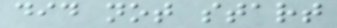did not start
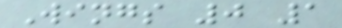Wings 0 1
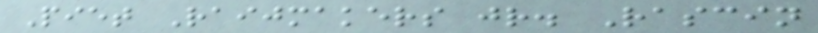Piet Raijmakers jr. Rascin
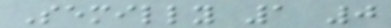Semilly 1 0
